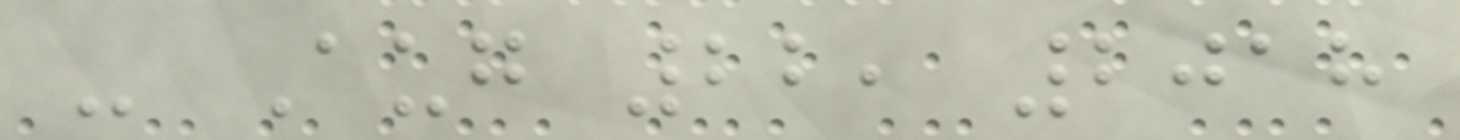- Aug 22, 2018
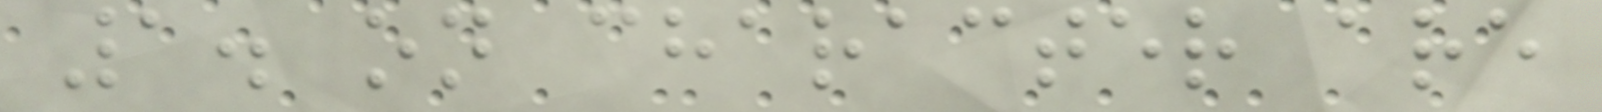1. on character are
